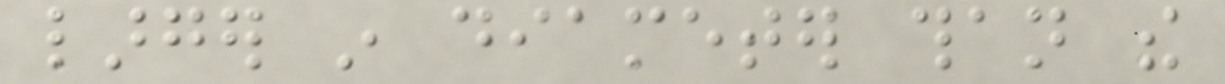larger in diameter than the
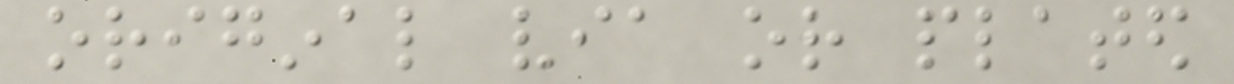original via or plated
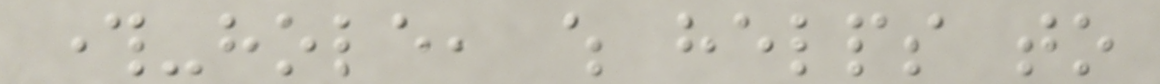through-hole, which helps to
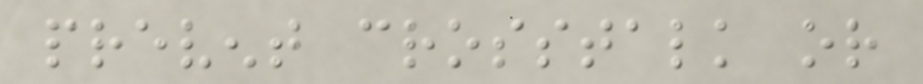prevent crosstalk or
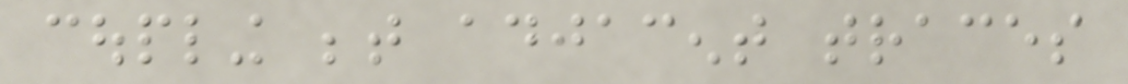coupling between adjacent traces
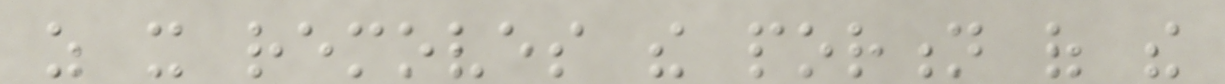as it removes the portion of the
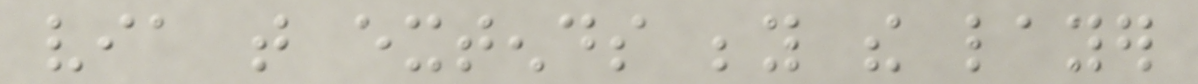via that extends beyond the layer
